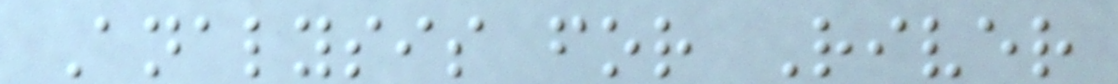Analysis for River
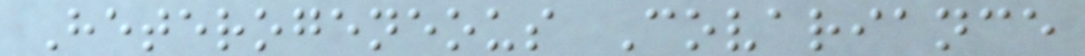Heterogeneous Covariance
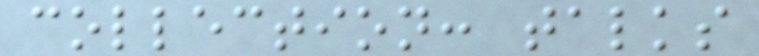collection: talks
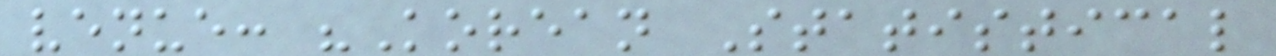venue: "Korean Statistical
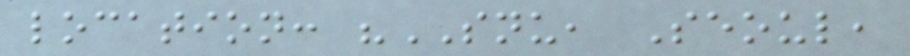location: "SNU, Seoul,
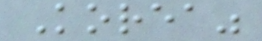Korea"
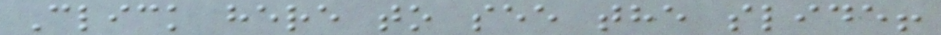Click here to see the slide!
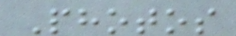Photos
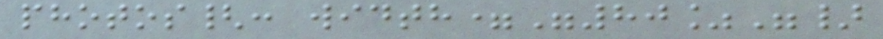photos{: width="80%"}
